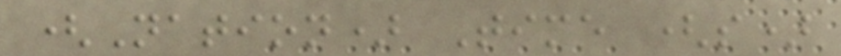(Nation) Time (s)
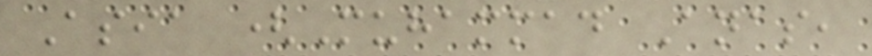Asia (Muhammad Anas,
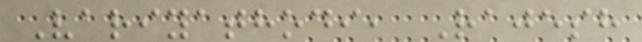Variyathodi, Rajesh
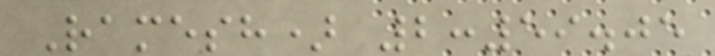Ramesh) 2:59.05
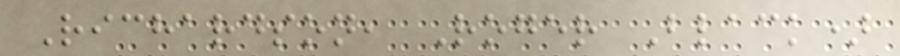Richardson, Roger Black)
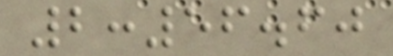2:56.60
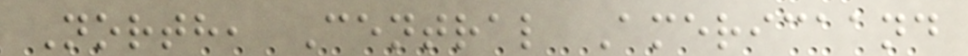North, Central Americaand
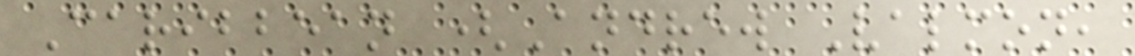Caribbean (Andrew Valmon,
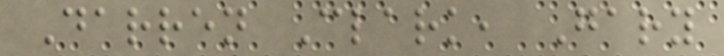Darren Clark, Gary
